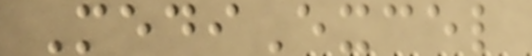MediExcel
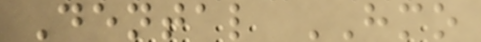Dental HMO
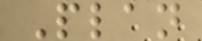Plan
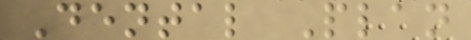Dental Plan
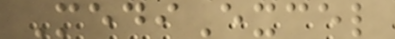MediExcel
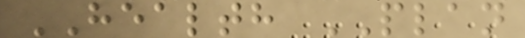HEALTH PLAN
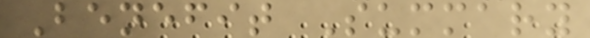Benefit Summary
